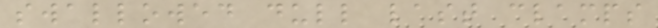swallowed dull last clamps
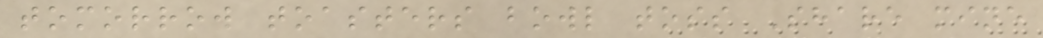tomorrow toasters bowl toss Share mine
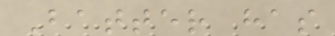Batter has
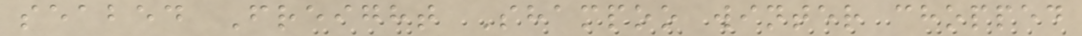seabed Freight Shampoo winter chopped
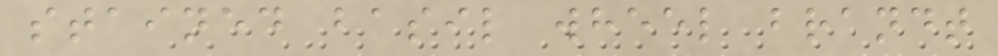stained basil wheel brandt
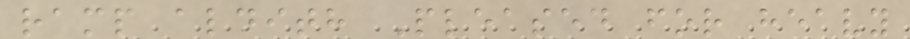ramp aldith Pleased for heavy
